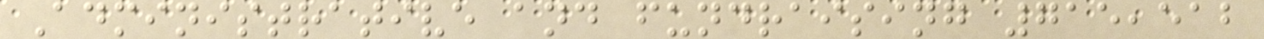Administrative and fundraising 715,512
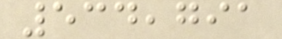534,791
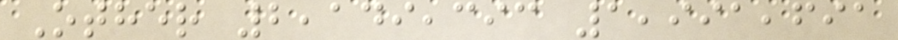Other 2,149,393 1,991,691
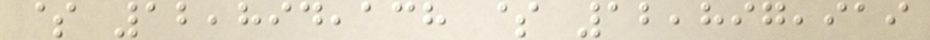$ 12,894,138 $ 12,897,919
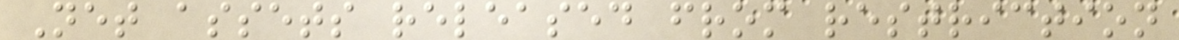Net assets released from restriction
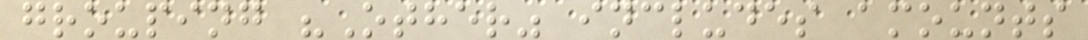grouping "Other" includes amounts
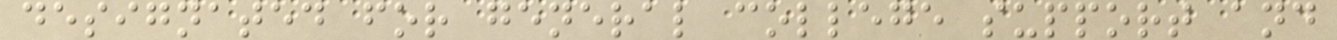designated for general college support and
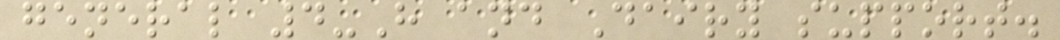general 4-H and Dairy support.
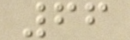66
